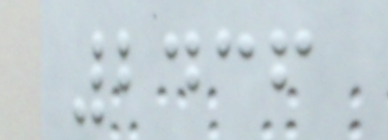2436
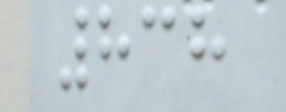838
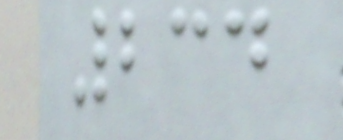234
